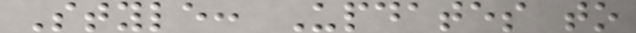Style: Updates to
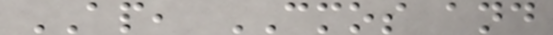AP, CMOS and
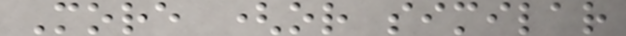More (or similar
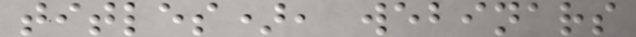titles), webinars
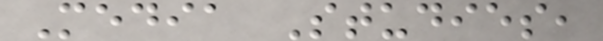Media Studies,
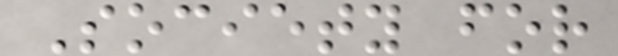Society for
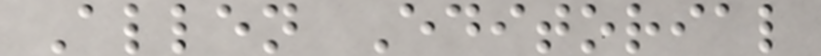Allen Editorial
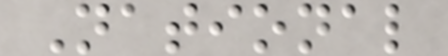National
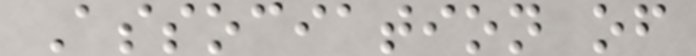Association of
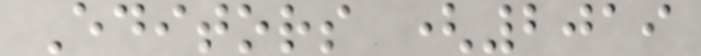Editors (2019
